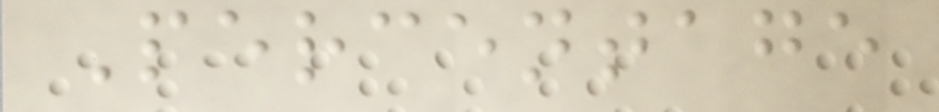Percentage
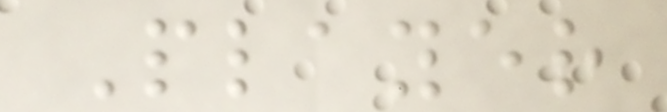Player
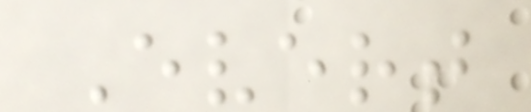Evert
